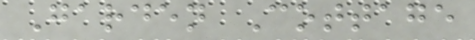Garden Cottage
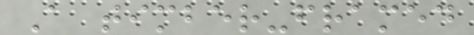A timber-framed
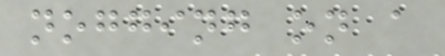nogging on a
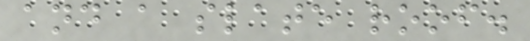and a slate roof.
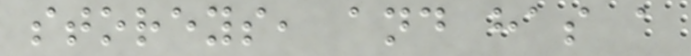storeys, and has a
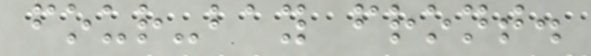four-bay front.
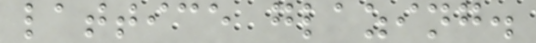lattice glazing.
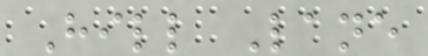Hill Lane
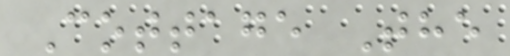Cottage The
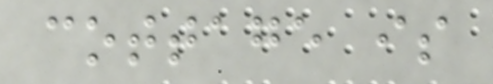cottage is
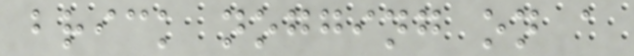brick nogging on a
